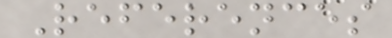References
